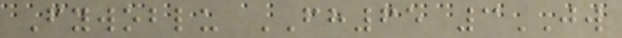Fywoblu FH65 3JW
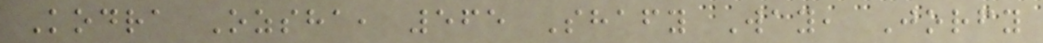Kodra Ozsha, 565 Shafy Way, Jorfy
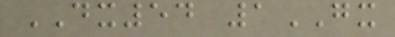DX54 1GX
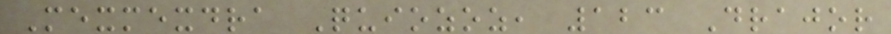Mexmexdra Quiozoz, 123 Drajor
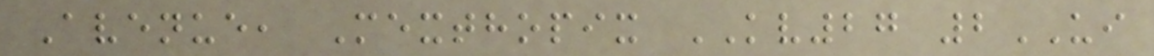Avenue, Mexthopix KV27 2UI
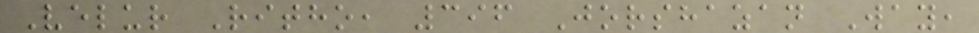Velur Ritho, 396 Jorshazan Way,
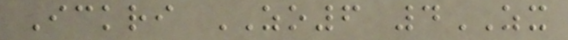Ickri ZO6 4ZX
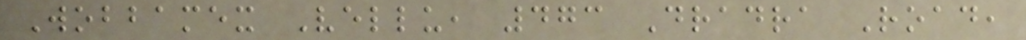Wobbamex Vellu, 473 Dradra Road,
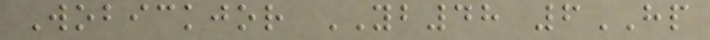Wobickjor YB48 6HP
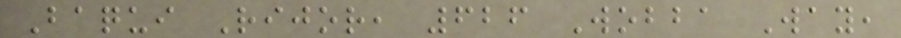Baqui Rijor, 626 Wobba Way,
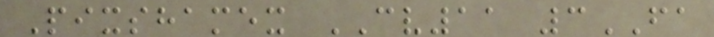Pixshamex CV11 3FA
